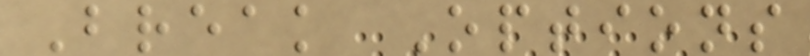Break Options
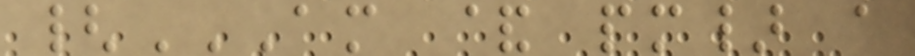{AM & PM} A
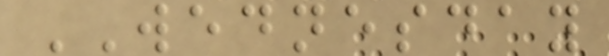WEDNESDAY
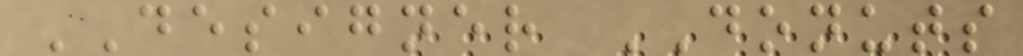DESIGNER DONUTS
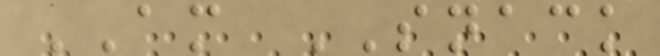AM SNACK
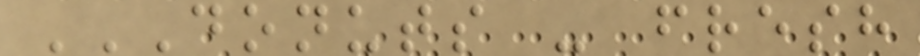DONUTS - FRESH
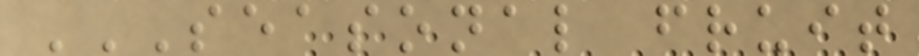SEASONAL FRUIT
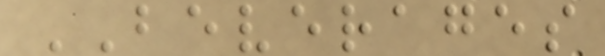BEVERAGES
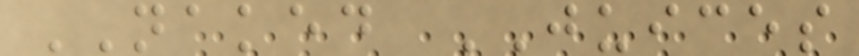NAKED JUICES
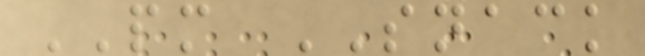PM SNACK
